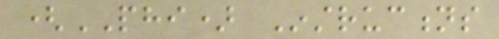(PHI) Instructions
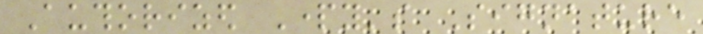Authorized Party's Signature
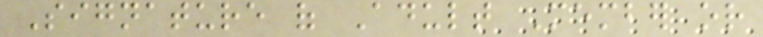Signature of Adult Member or
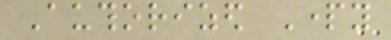Authorized Party
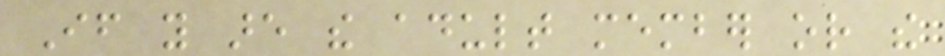If you are the adult member or the
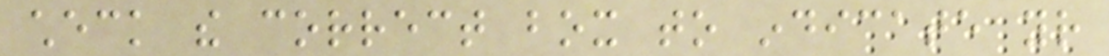check the correct box to indicate your
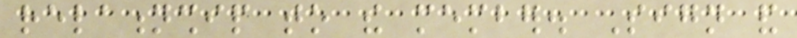relationship to the member. Sign and
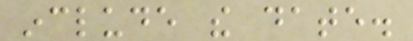include the date.
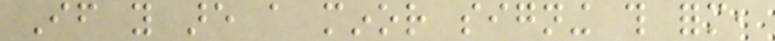If you are a minor signing this form,
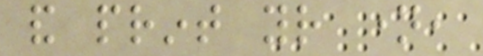and print your name,
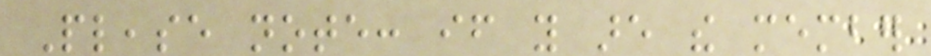Please note: if you are the member
